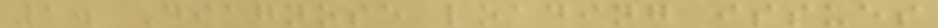1. Diagnose loading issues
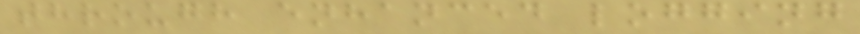through enhanced logging
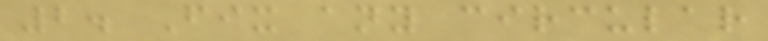2. Fix any circular
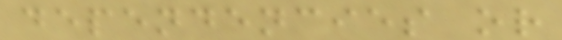dependencies or
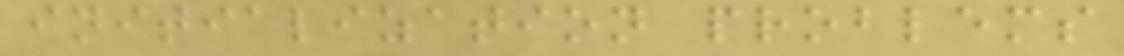initialization problems
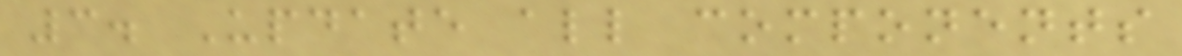3. Update all components
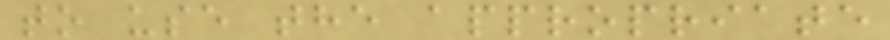to use the appropriate
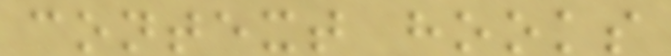context hooks
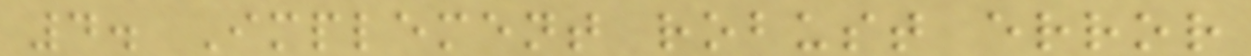4. Implement robust error
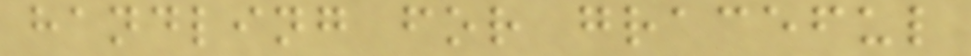handling for graceful
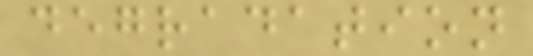degradation
